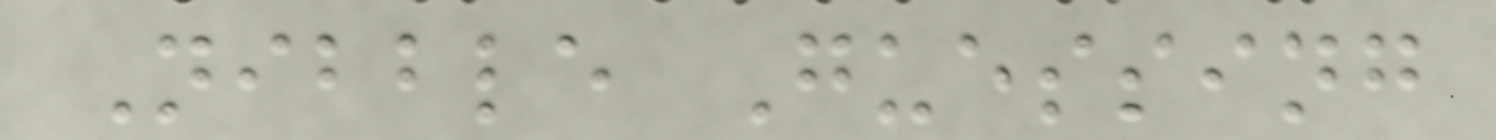Nibble Guessing
